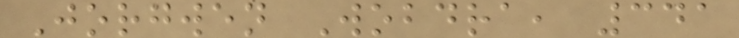Jorgwen Wobdra, 341
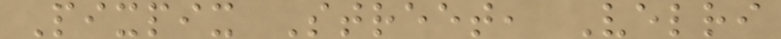Pixpix Street, Velri
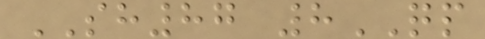SH87 8QP
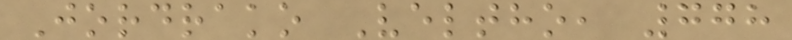Jordrako Veltho, 778
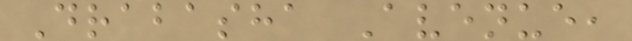Drabasha Avenue,
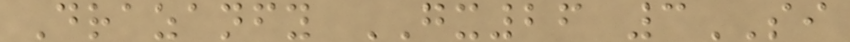Drazanfy GX26 3SI
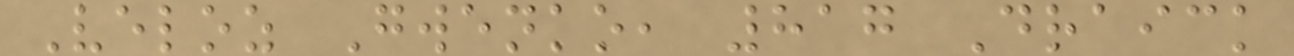Veloz Gwenko, 817 Draick
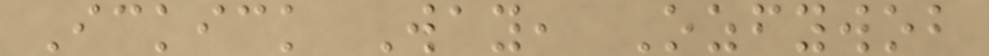Ickick Way, Ozfywob
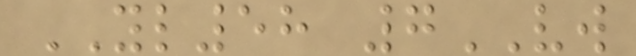YL58 7VW
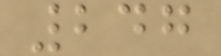247
